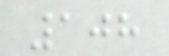108
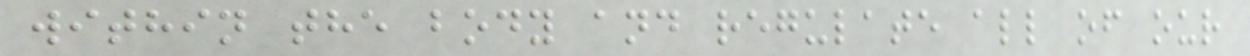within the body and regulate all of our
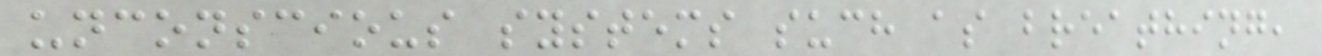unconscious systems such as breathing,
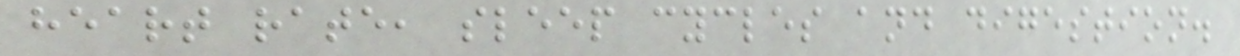heart rate, sleep cycles and digestion.
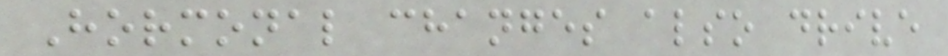Hormonal changes also drive
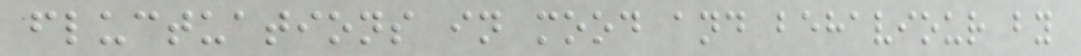fluctuations in mood and behaviour by
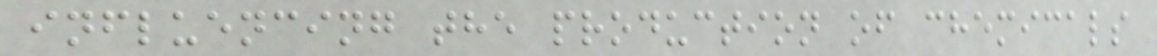influencing the production of chemicals
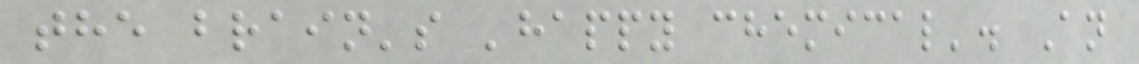the brain's 'happy chemical'. An
